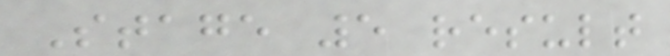Stage 5 result
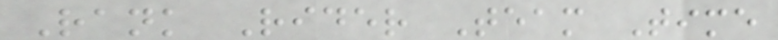Rank Rider Team Time
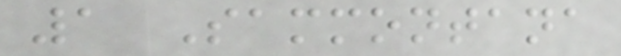1 Sammontana
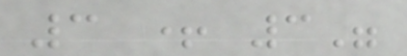3 + 3"
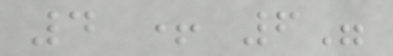4 + 6"
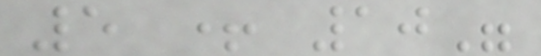5 + 10"
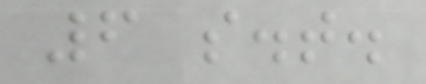6 s.t.
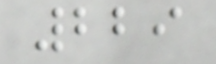229
